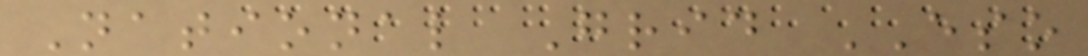National Grid ESO
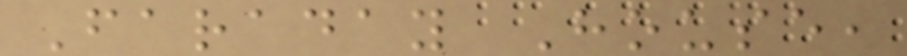Faraday House,
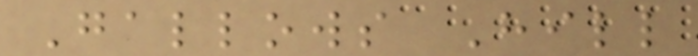Gallows Hill
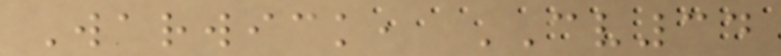Warwick, CV34
